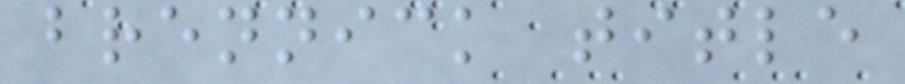brennick title
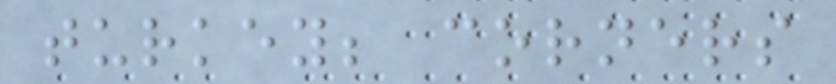turkey; corners
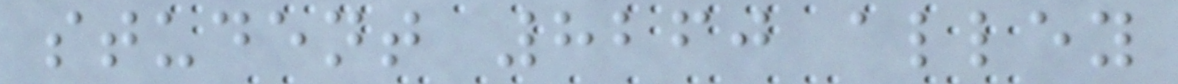student 8260 alley
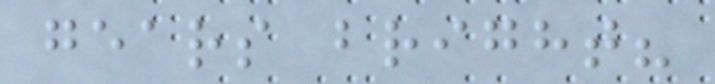gears bright?
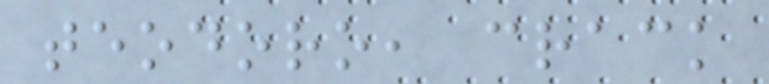teodoro, crack
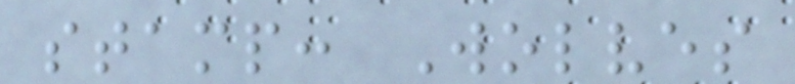stamp: Wolves
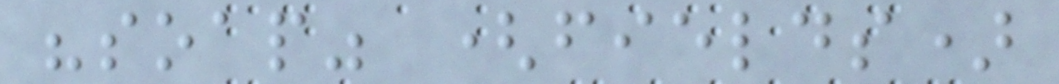"soap" (fields)
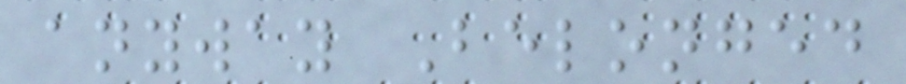anyway Belonged
